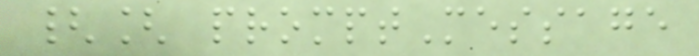{[ promptMessage
